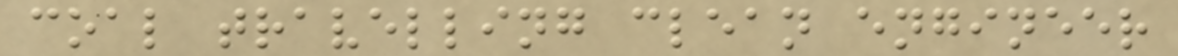coal travelling clean engineer
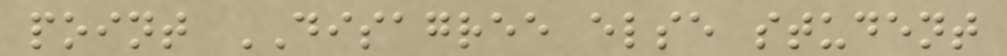point DISAGREE else student
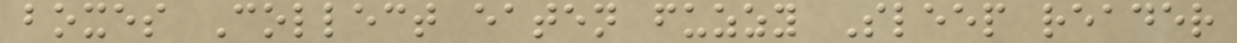boxes Collect eaten fuzzy Sleep reader
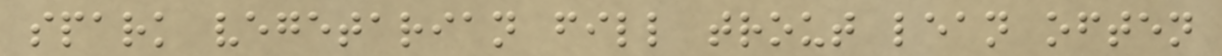spark vegetarian fill trout lean often
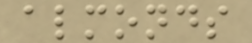almonds
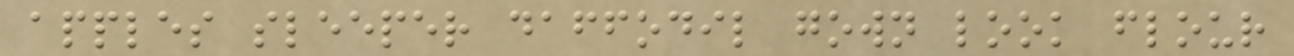apples sleeper daffodil gown look flour
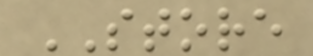STORE
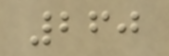260
